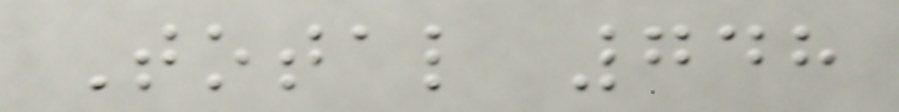Total 748
